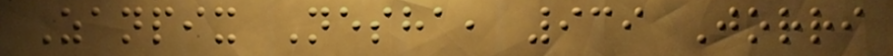Zanpix Nesha, 939 Jorri
